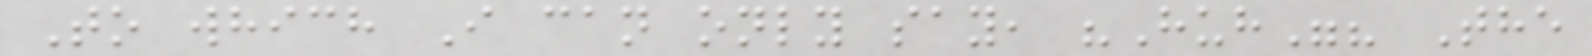To which I can only say, "Huh"? The
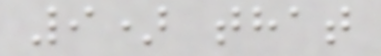9) that
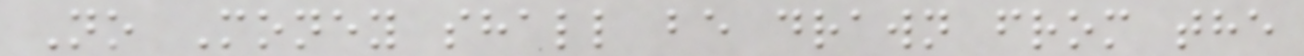No Money shall be drawn from the
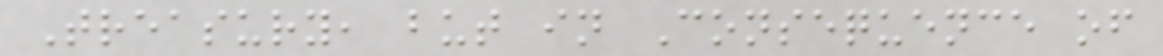Treasury, but in Consequence of
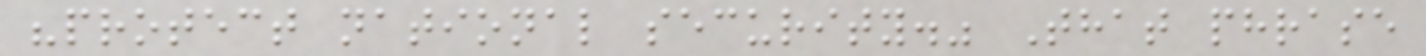"protect national security." That phrase
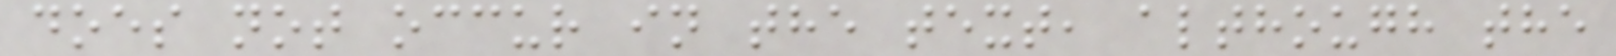does not occur in the text, although the
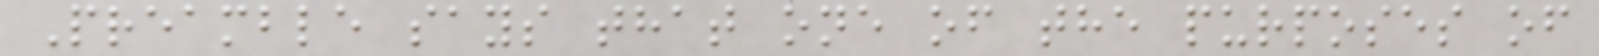Preamble says that one of the purposes of
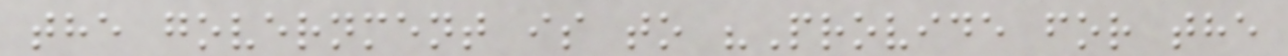the government is to "Provide for the
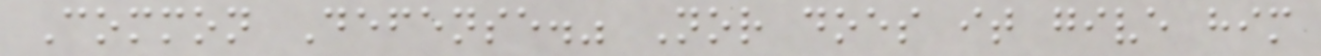Common Defense." Nor does it give him
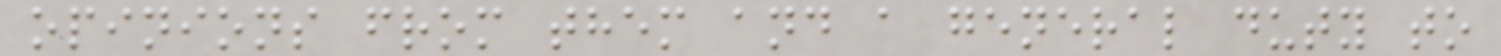opinions from them and a general duty to
